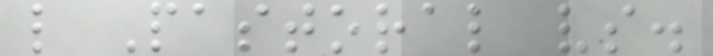l Pastoral vs.
